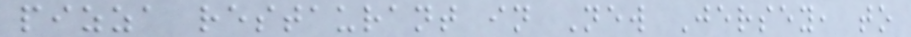pizza restaurant in New Jersey, to
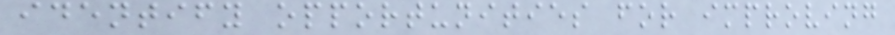identify opportunities for improving
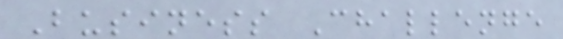Business Challenge
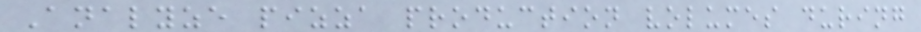Analyze pizza production volumes during
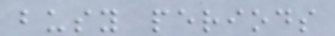busy periods
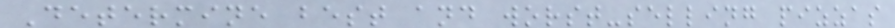Determine best and worst-selling pizzas
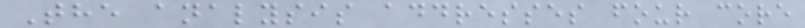The analysis addresses four core
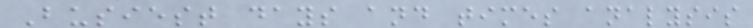Busiest days and times analysis
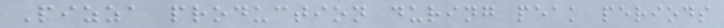Pizza production during peak periods
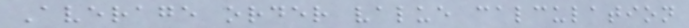Average order value calculation
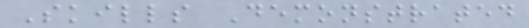Skills Demonstrated
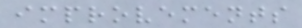improvements
